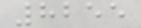8255
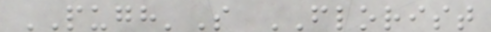PUGH'S FLORIST
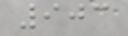903
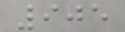905
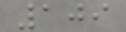109
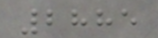2885
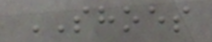SHOES
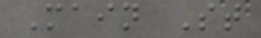Main St
